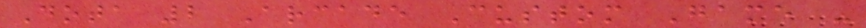Dota 2 Arcade Custom Game -
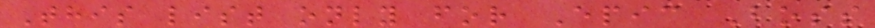This list only for Epic Boss
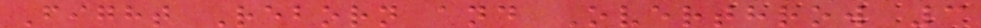Fight Reborn and Overthrow 3
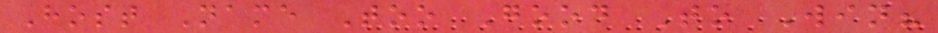Host Name Too Good To Win?
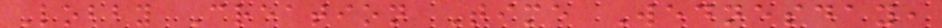Lobby Creation Time Wednesday,
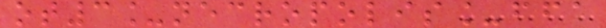ot3_necropolis_ffa
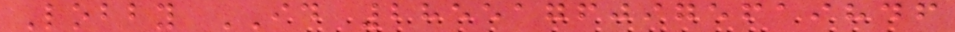Lobby ID 28551760975619846
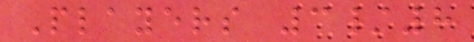Players 3/8
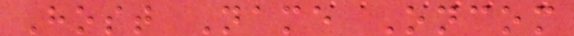Host Name Oncom
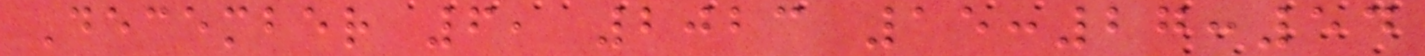December 6, 2023 15:27:54
